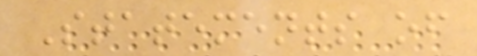Statements of
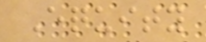Equity
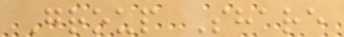Group Share
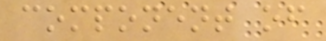component of
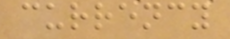currency
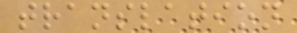translation
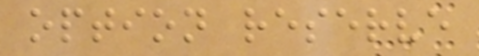option reserve
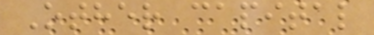Other capital
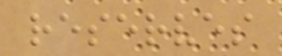reserves
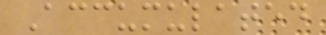Accumulated
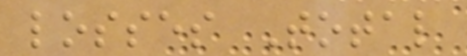losses Total
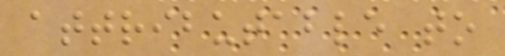attributable to
